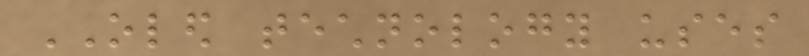OLED technology uses
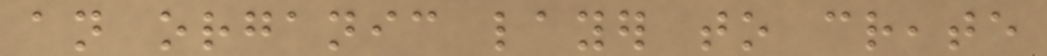an organic layer to create
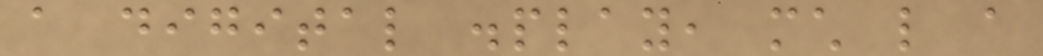a digital display, much like a
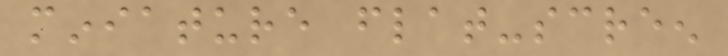miniature flat-screen
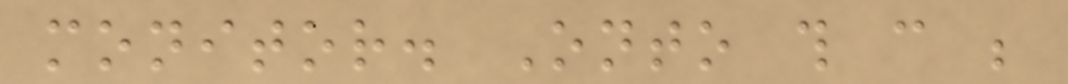monitor. Onto this can be
